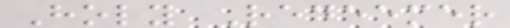Holy Redeemer
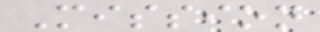Mission
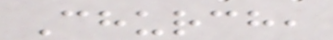Church,
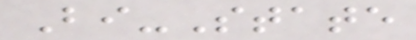Bi-State
